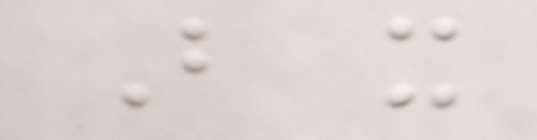But it
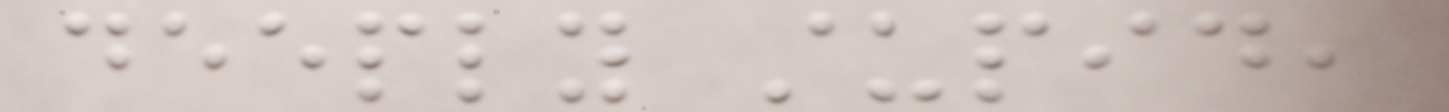deeply stupid,
